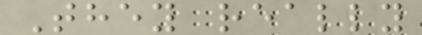They really
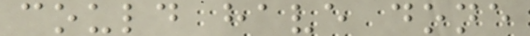could have done
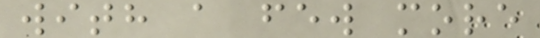with a few more
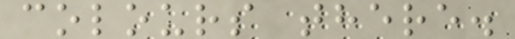colours there.
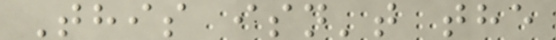This isn't the
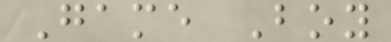Game Boy
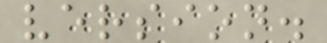version.
